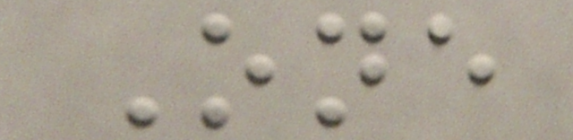One
